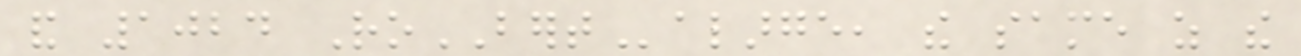and 1024 RoBERTalarge, the same as the
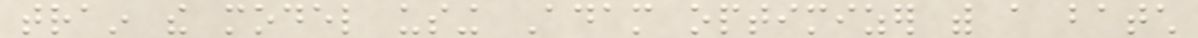train the model using Adam optimizer with a batch
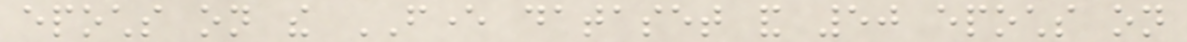epochs on the FEVER dataset and 50 epochs on
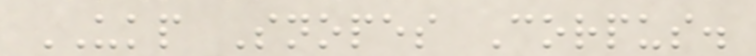UKP Snopes Corpus.
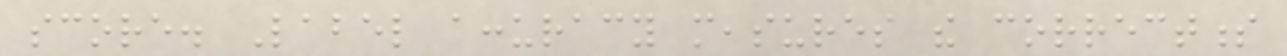score. Label accuracy measures the correctness
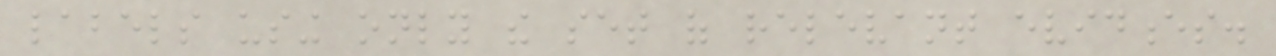labels using only the set of relevant evidences.
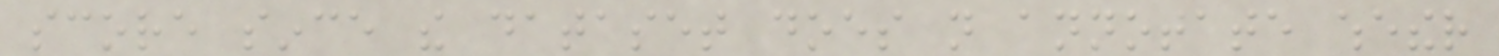score since the dataset does not annotate whether
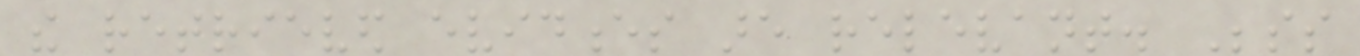the retrieved evidences are relevant. Besides
